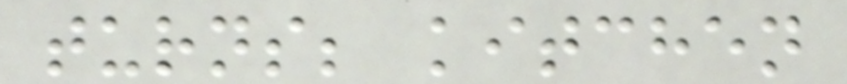turns; kitchen
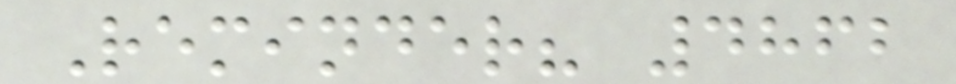Reminder? 4862
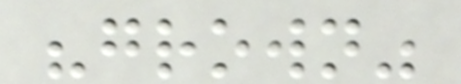"grown"
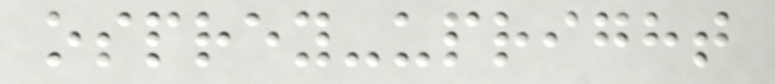osprey-upright
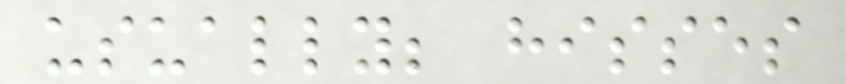usually; hisses
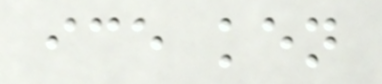ice ken
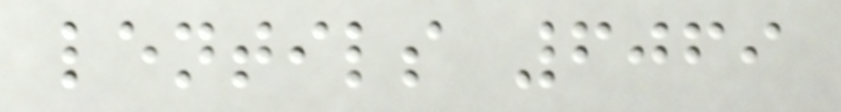lentils 6069
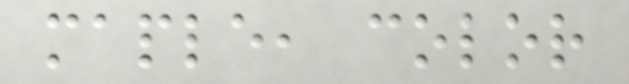maple, color
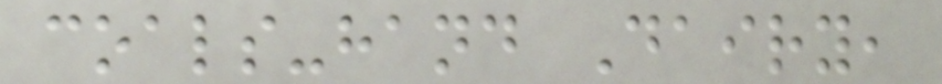coals-hand Dairy,
